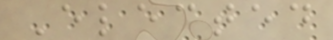Elected
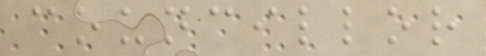councillor
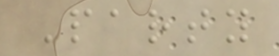Party
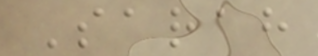Sarah
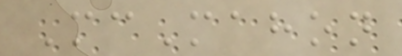McMahon
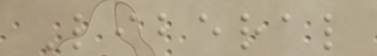Liberal
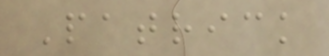Patrick
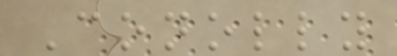Conolly
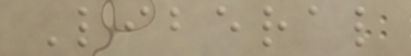Liberal
